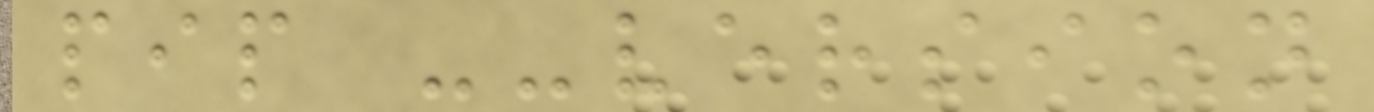pip --version
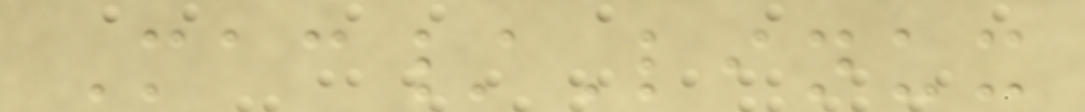Mac/Linux
